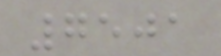7501
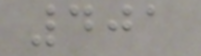401
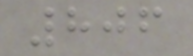806
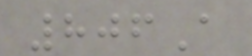806A
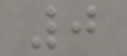0
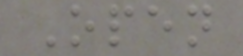Open
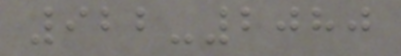922-2080
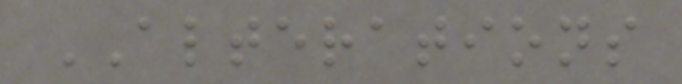ALTERATIONS
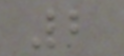2
